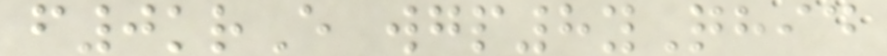f0krE wgp8yQhid
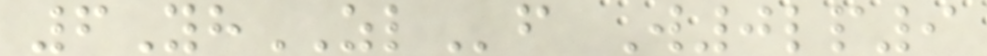6YhZLf W0lp9
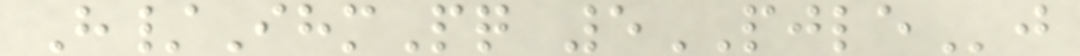H/IhmPq 5PJLEj
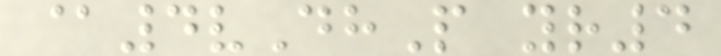@4vDhP yr4
